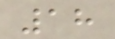18
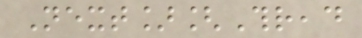Next][Thread
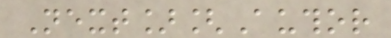Next][Author
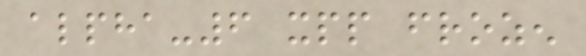alpha-6 xpp frozen
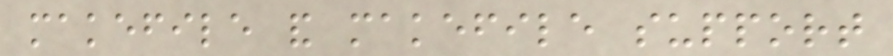makefile and makefile support
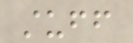stuff
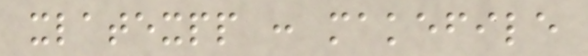xlatexpp : makefile
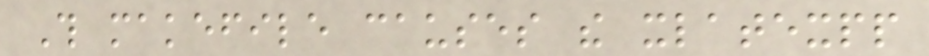This makefile causes the xlatexpp
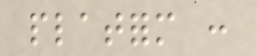platform :
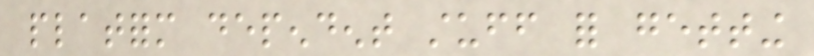platform dependent stuff for getting
